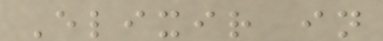Elixir in
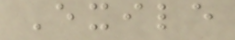Exile
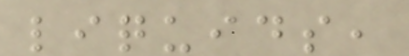liquids,
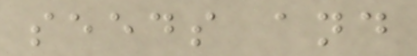seeds and
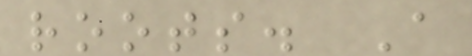roots. A
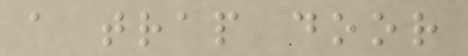a trap door
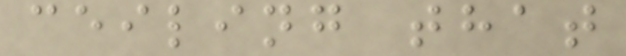ceiling that
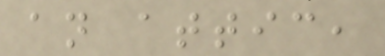an attic,
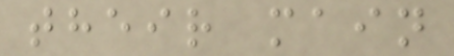their main
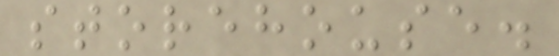storehouse.
